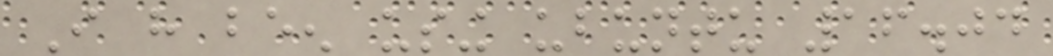I have been using ubuntu 16.04
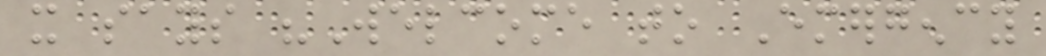it says "Welcome to Emergency
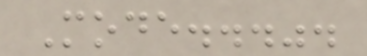Mode...".
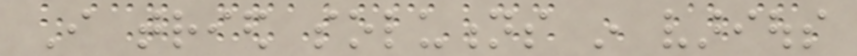I tried solutions in various
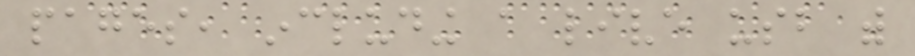pages, including a live usb with
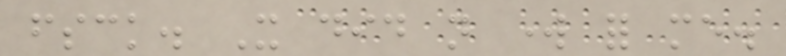fsck. It did not work for me.
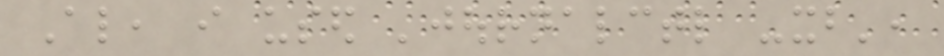Also, i used 'journalctl -xb',
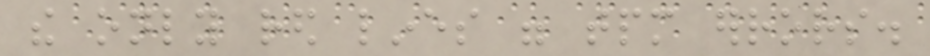the only red lines were tpm errors.
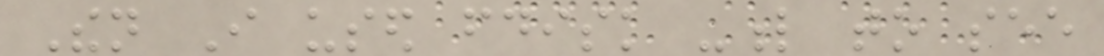Then I used fdisk -l to see
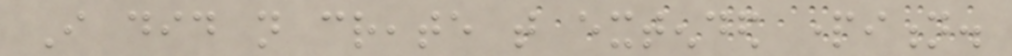I did not create that extended partition.
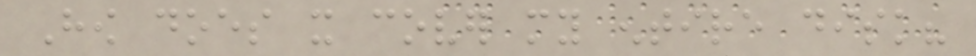How does it cover my entire disk?
